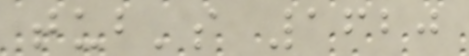tub's 1620
